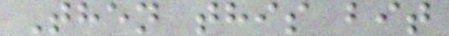Then this bit
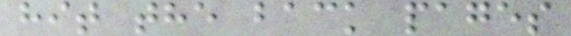hit the back pages
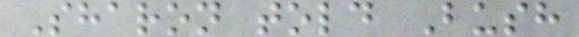Sharon told Bush
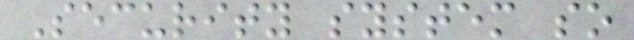Security system so
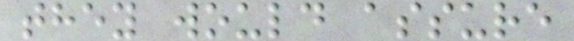they would assure
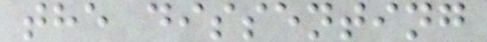the dissenting
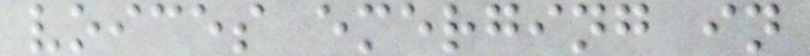voices emerging in
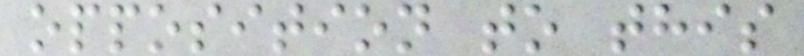opposition to this
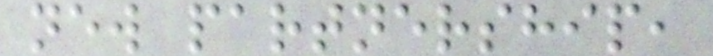new partnership,
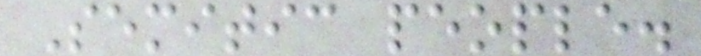Semitic people.
